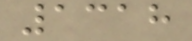1318
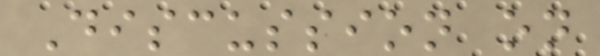Discussion on
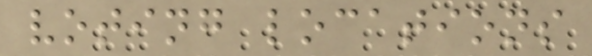voting locations
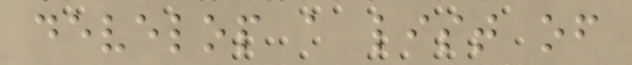develop a list of
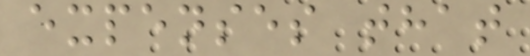expenses that
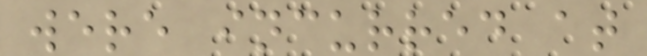were incurred at
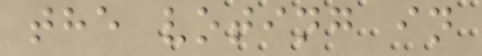the voting in
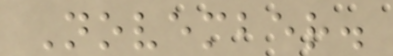November.
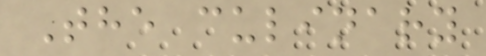The culinary
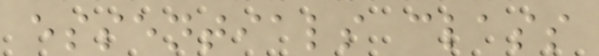essentials class
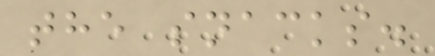the snacks.
